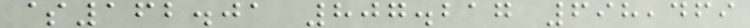$162.01 807.217 698,469
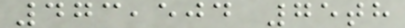473,504 75th
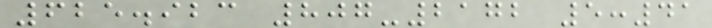625.923 807-2172 5:41
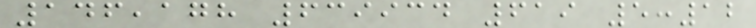146,178 639934 619 5:12
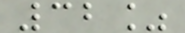32%
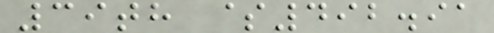39th $492.91
